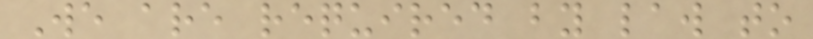We are required by law to
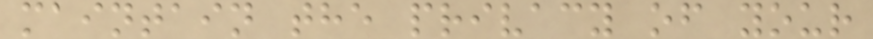maintain the privacy of your
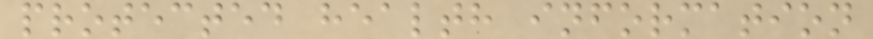protected health information
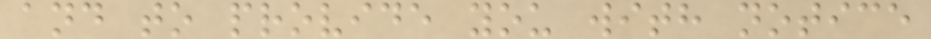and to provide you with notice
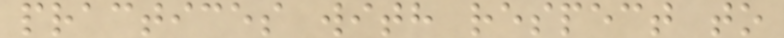practices with respect to
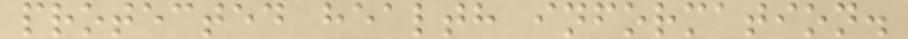protected health information.
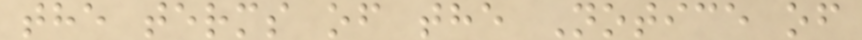the terms of the Notice of
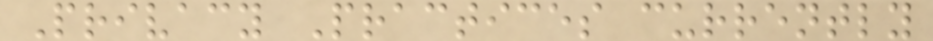Privacy Practices currently
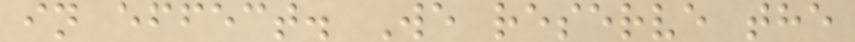in effect. We reserve the
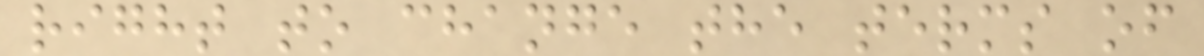right to change the terms of
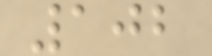102
